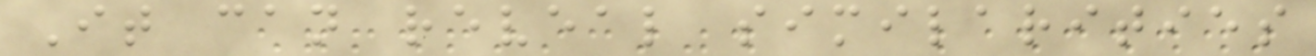It can reveal similarities
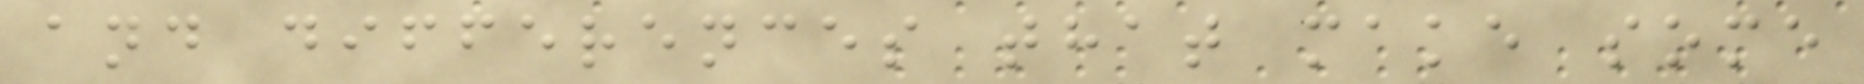and differences that make some
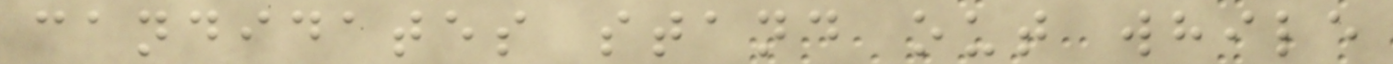candidates stand out while
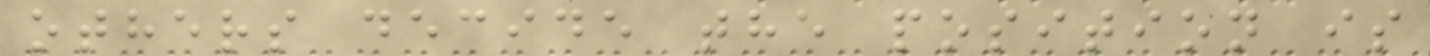others decide the position is
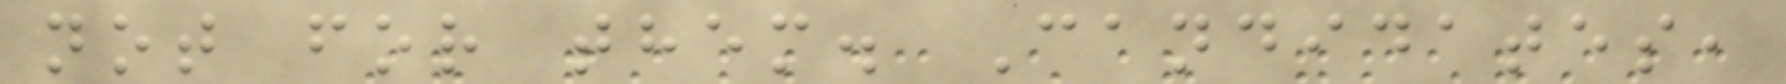not for them. Candidates,
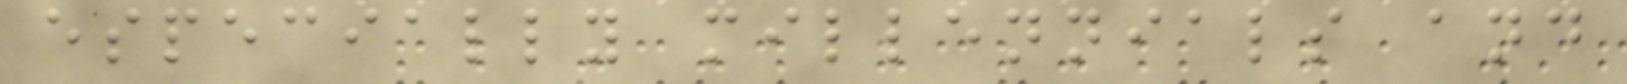especially millennials and
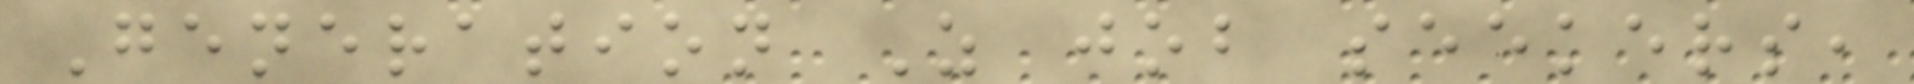Generation Z job seekers,
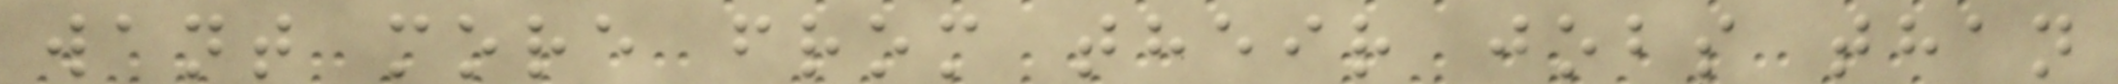want more from their jobs than
